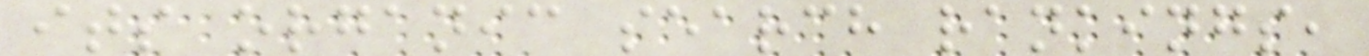its organic search rankings,
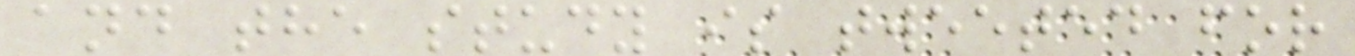and the study is tweeted for
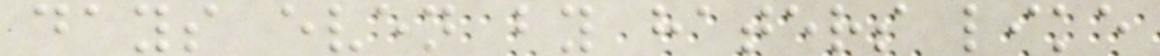days even by haters like
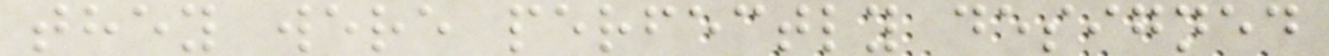they were perfectly designed
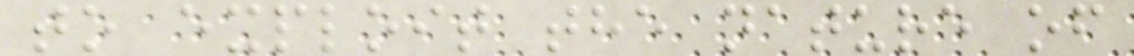to exploit the nature of
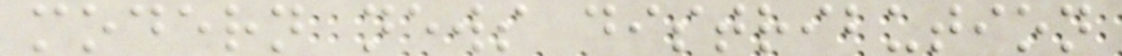modern news distribution
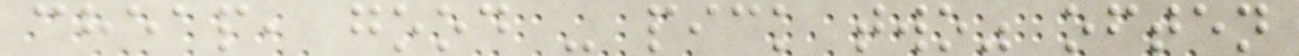cheap, good - pick two" often
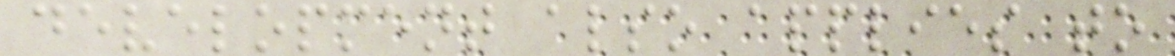development also applies to
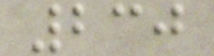230
